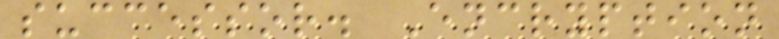successor. Encryption
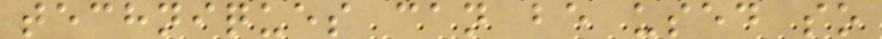techniques can be used so
